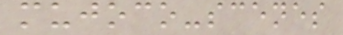mujoco-scenes
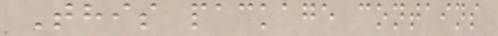This package contains
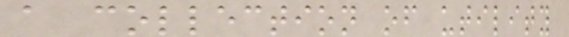a collection of utility
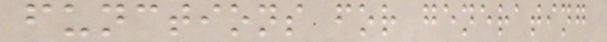functions for generating
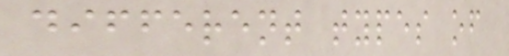different types of
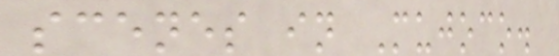scenes in Mujoco.
